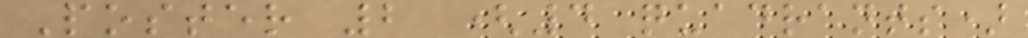Poster 2 (4 quadrants)
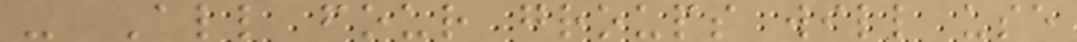- All four groups will use
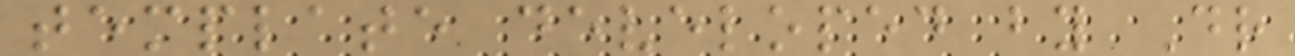template developed by Dr
